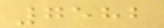7582
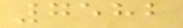7582
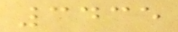3435
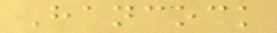Hancock
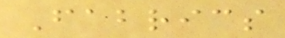Fabrics
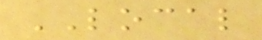LOCAL
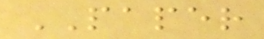PAPER
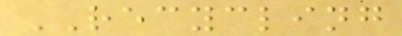RECYCLING
